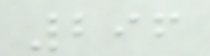296
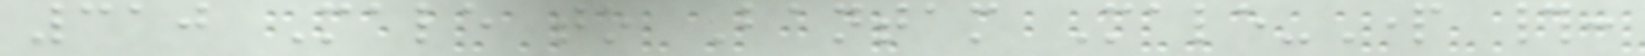310 Male to Bantam Male-Part #:
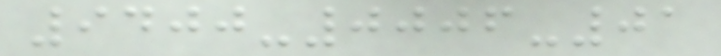9400-0006-01
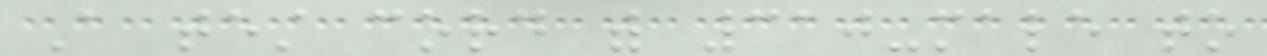A test cord with 310-male to
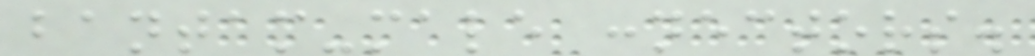bantam-male connectors.
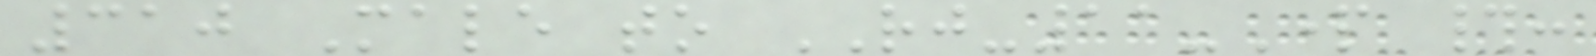310 Male to RJ-11-Part #:
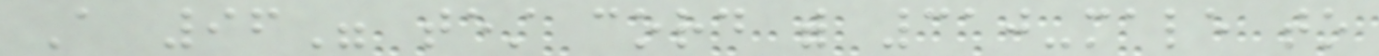A 96" test cord with 310-male to
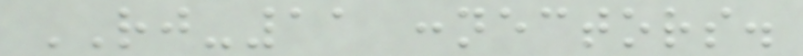RJ-11 connectors.
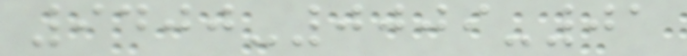9400-0009-01
